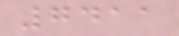7411
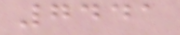7441
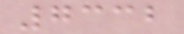7332
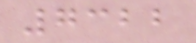7322
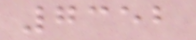7352
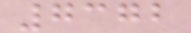7372
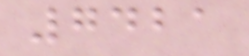7421
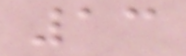13
